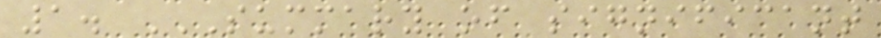1. SUMMARY OF SIGNIFICANT
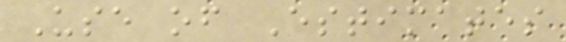Use of Estimates
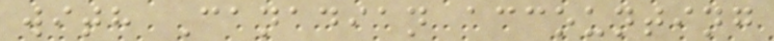with Canadian accounting
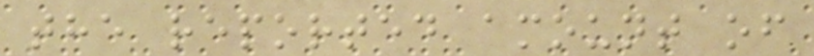the reported amount of
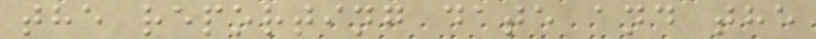the reporting date and the
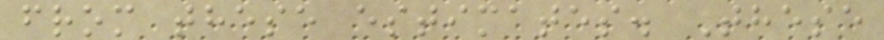from these estimates. These
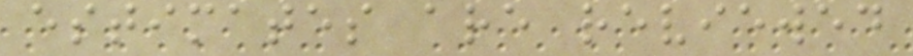estimates are reviewed
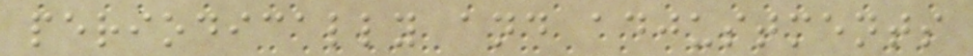periodically and adjustments
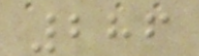286
